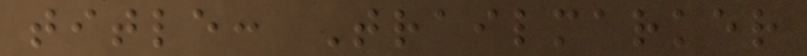title: Trailmarker
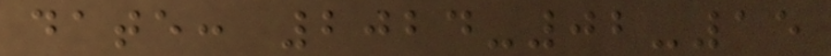date: 2024-02-15
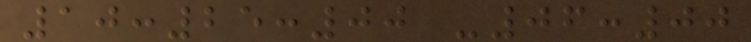10:25:00 -06:00
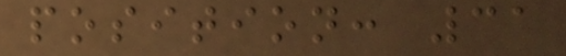position: 31
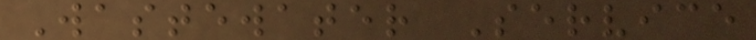Wastewater Service
